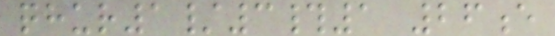qhur1/3#1 26e
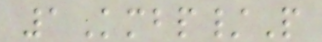1Kmbp/P
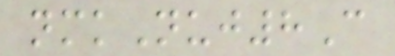nmkNuj8C
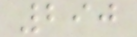290
